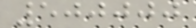500000
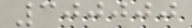300000
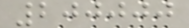200000
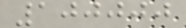100000
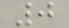0
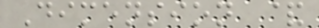Dimension &
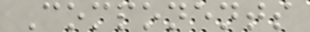Components
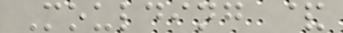Moulding &
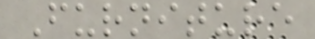Furniture
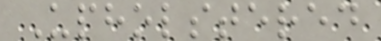Upholstered
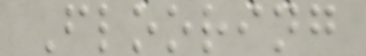Flooring
